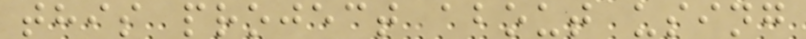this project about using
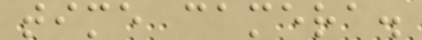time camera.
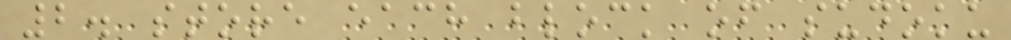2. store each block of sudoku
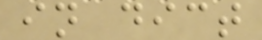in dict
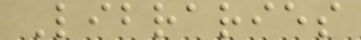Libraries
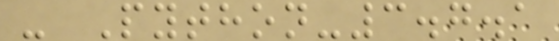- Python-3.7.1
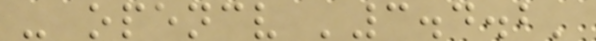- opencv '3.4.2'
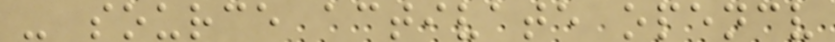- source activate opencv
